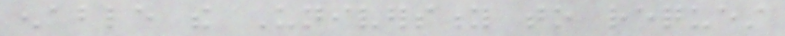enable the University to request
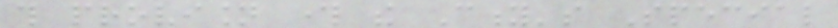this provision through the City's Special
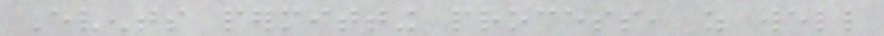Events permitting process, as well
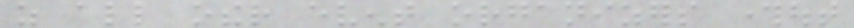as all other event organizers throughout
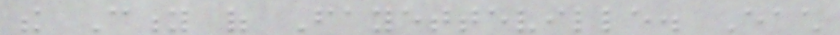the City of Fayetteville. Each
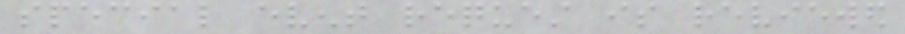special event request is reviewed
